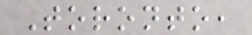Toronto,
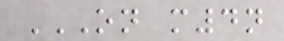ON M4N
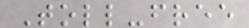Toll-free
